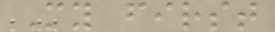My first
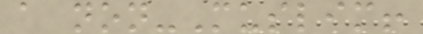a non-Muslim!
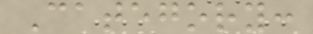Category:
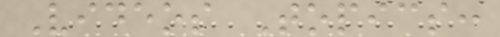Videos Topics:
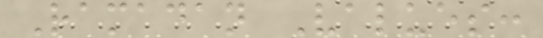Ramadan Values:
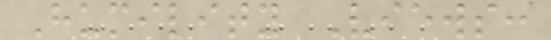Humility Views:
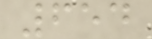654
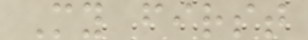My first
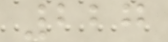227
